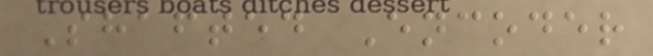Shafted Encoder
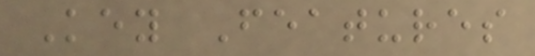Key Features
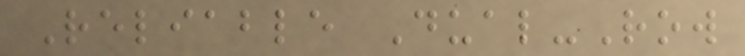Reliable Dual-Row
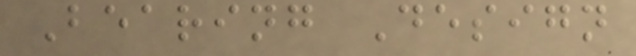Bearing Design
